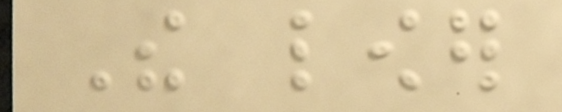The lower
